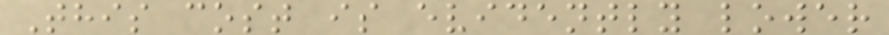This cost is evidently lower
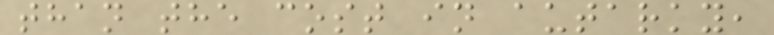than the cost in autarky,
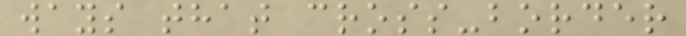ways that cross-border
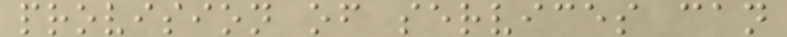provision of services can
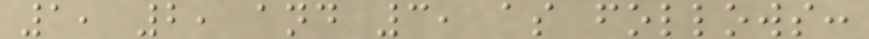1, 2, and 3, as follows:
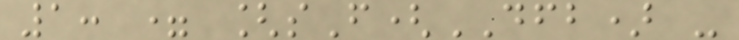1: = [sF(DFB) -
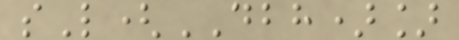sL(DBH)]
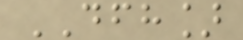DFH]
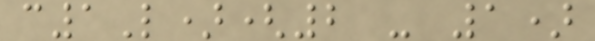c1L)(2 - 1)
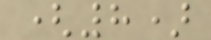(8)
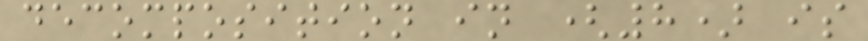decomposition in (8) is
